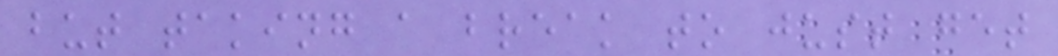but taking a break to just get
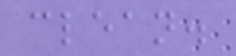clean.
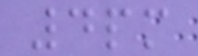4pm
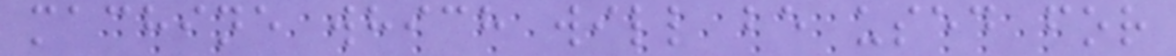machine which will be used for
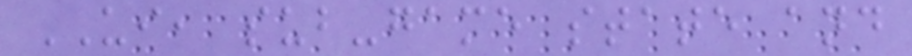UI, sub-game state and
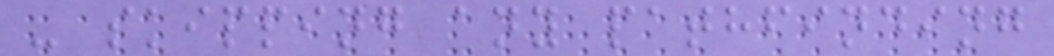- skipping any pathfinding
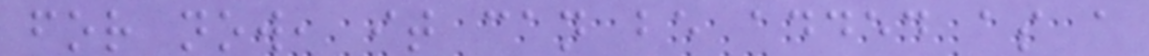for now, it can be added as a
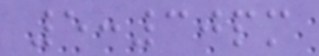5:30pm
